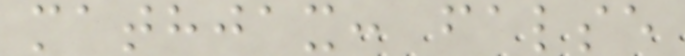mathjax: false
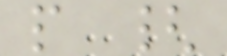p {
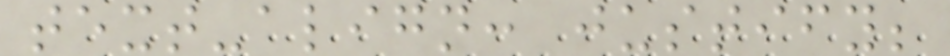text-align: justify;
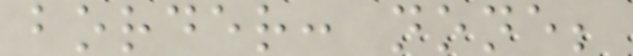border: none;
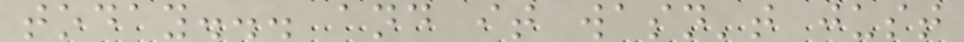today... and it wasn't just
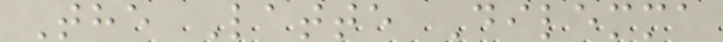The Latte Dilemma
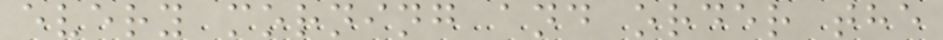every morning and order the
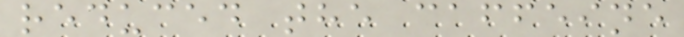reduced the caffeine
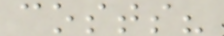costs?
